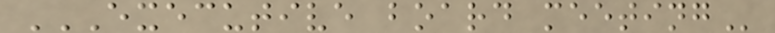EXECUTIVE BOARD MEETING
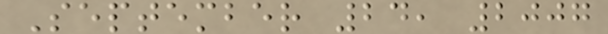September 24, 2007
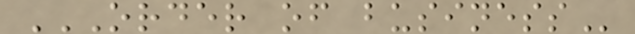ORDER OF BUSINESS
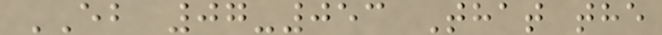EB 07-053 That the
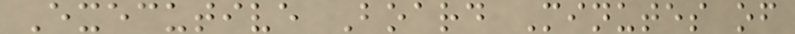Executive Board Minutes of
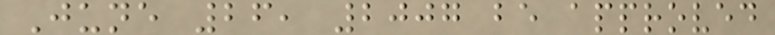June 26, 2007 be approved
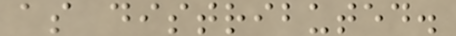as distributed.
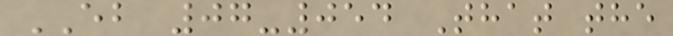EB 07-054 That the
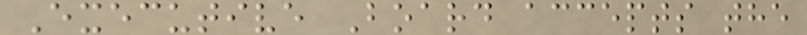Executive Board accepts the
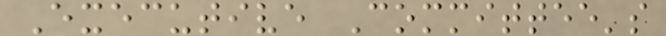Executive Committee's
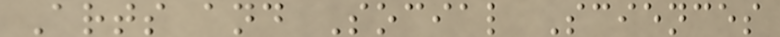Arts and Social Sciences
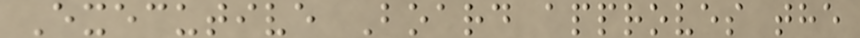Executive Board approves the
